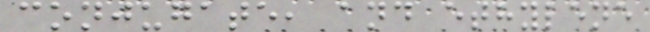conjugate, and ethylene
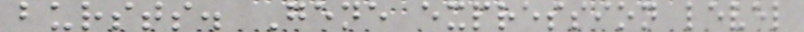bursts. Gene expression level
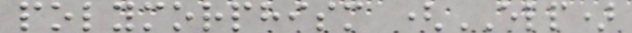polymorphism (ELP)
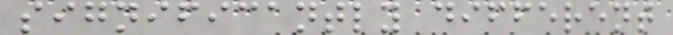significantly different
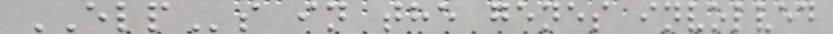ELPs in the genes involved
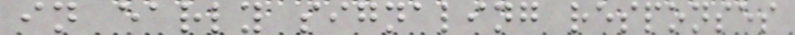in early signaling responses
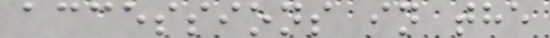accessions in the
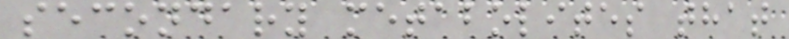secondary metabolites that
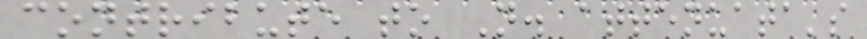contribute to N. attenuata's
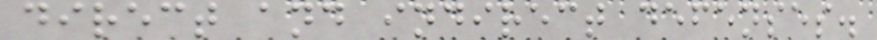direct and indirect defenses.
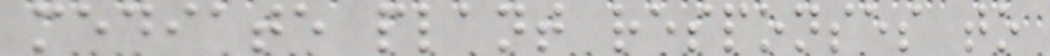mediate plant responses to
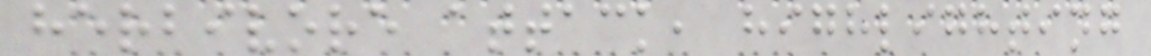herbivore attack, highlighting
